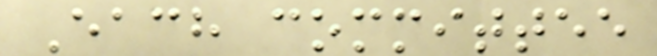Each committee
